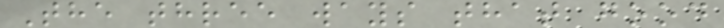The three ways that good
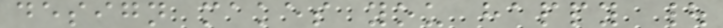design makes you happy |
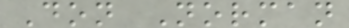Don Norman
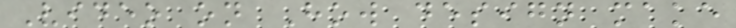Video on How design make
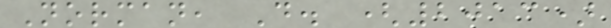Norman, D. (2013)
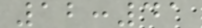12:41
